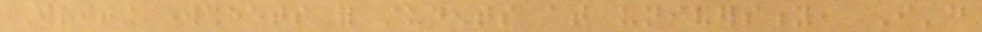Writing worksheets for students at university, I'd
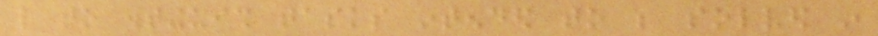like to distinguish tasks intended to be solved in
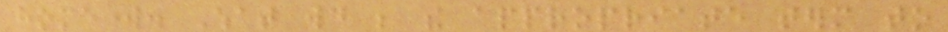homework. What would be the appropriate term to
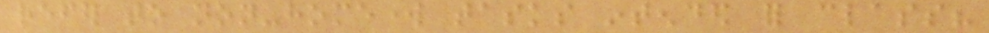refer to non-homework tasks intended for class?
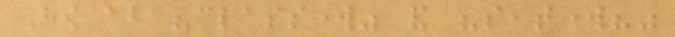How about "classwork" and "seatwork?"
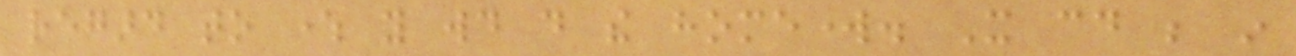regard to where you would do the homework. It could be in
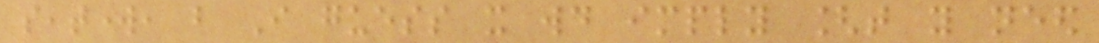seatwork, but I guess it would imply [that you need
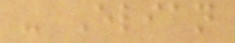- Elian
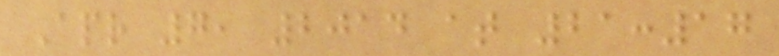Apr 7, 2014 at 21:17
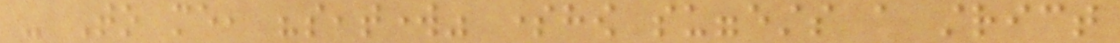- To me, "seatwork" somehow suggests a strict
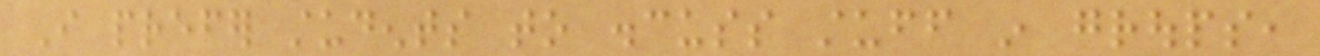I prefer students to discuss stuff in groups,
